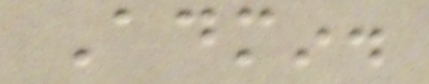Admin.
